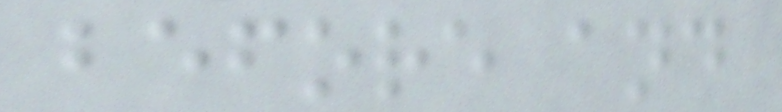before and
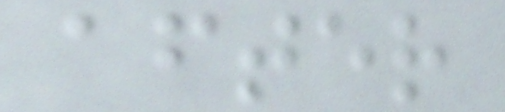after
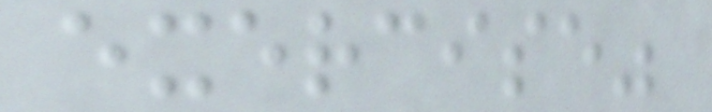exercise"
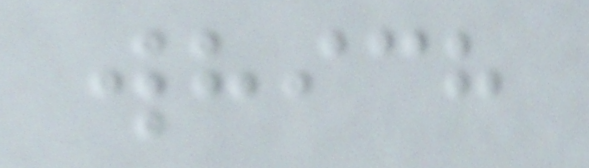which
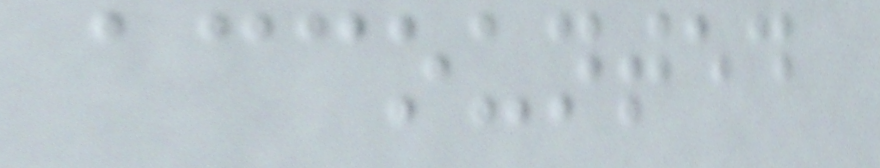accounted
